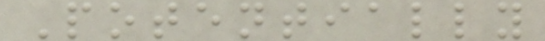Potentially
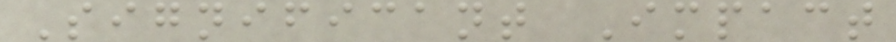Significant Impact
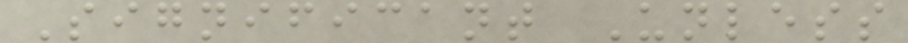Significant Unless
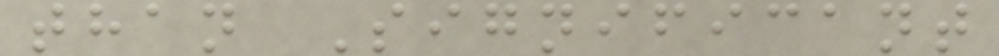than Significant
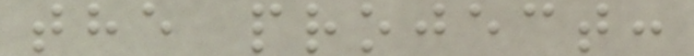the project:
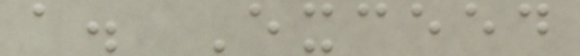a. Exceed
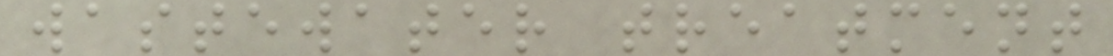wastewater treatment
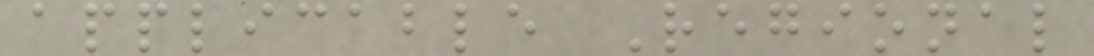applicable Regional
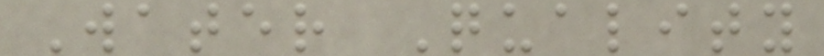Water Quality
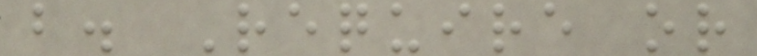b. Require or
